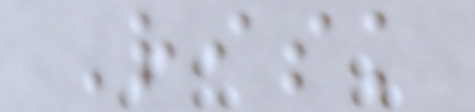Risk
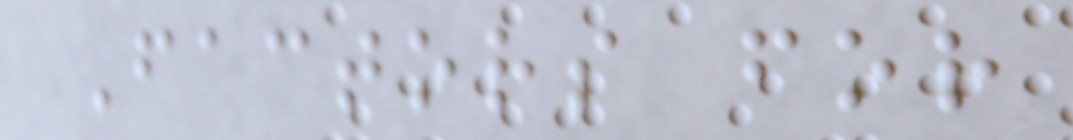Factors for
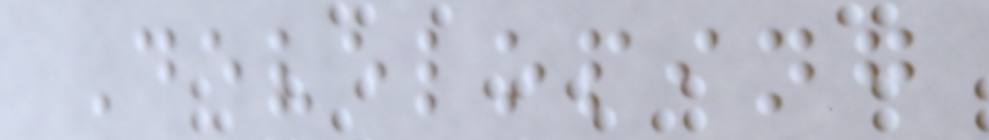Developing
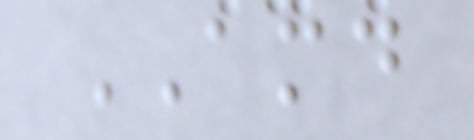AMD
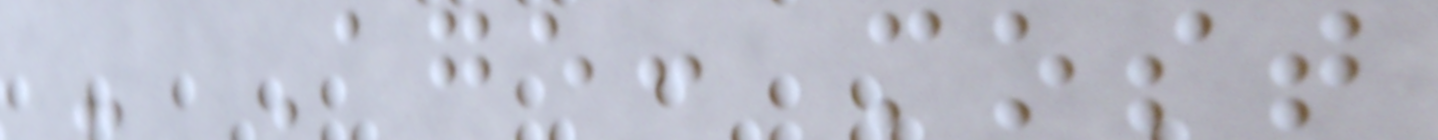- Age: most
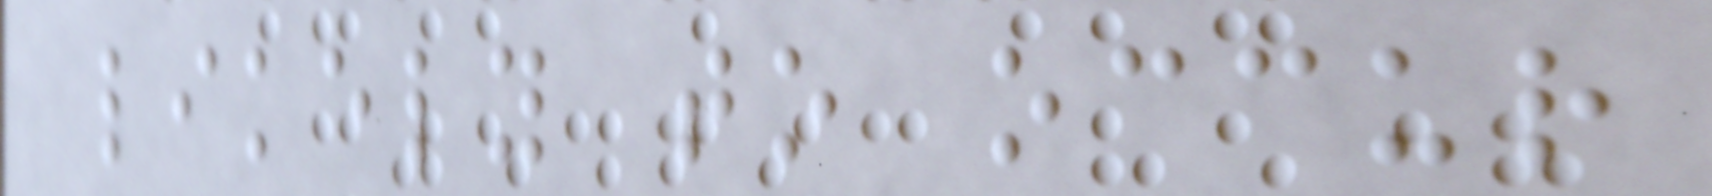likely to occur
